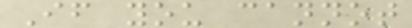If you cannot
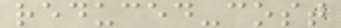reduced-cost
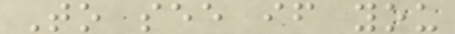To see if you
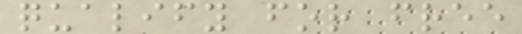qualify for free
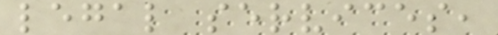legal services,
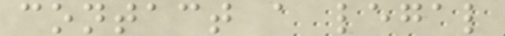contact a legal
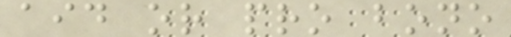aid or pro bono
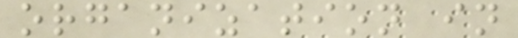organization in
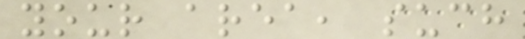your area, such
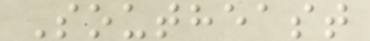Southeast
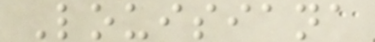Louisiana
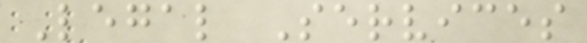Legal Services
